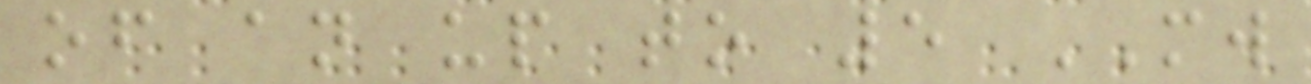of an up to 5 MW
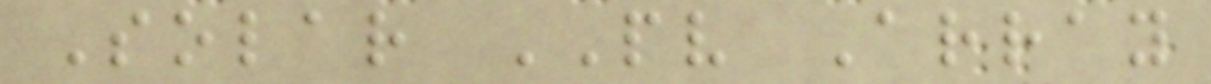Solar PV Array
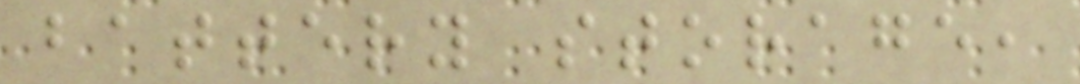battery storage,
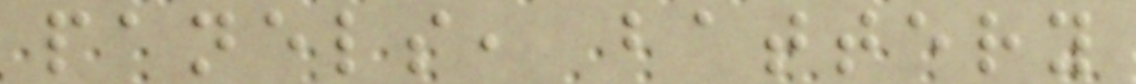panels, battery
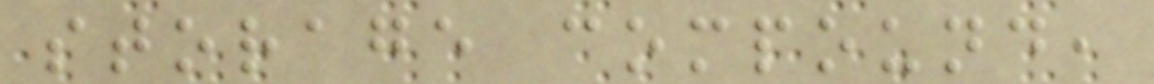storage compound,
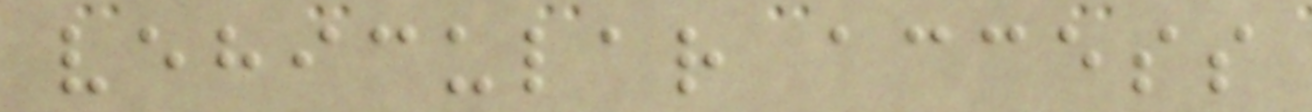vehicular access
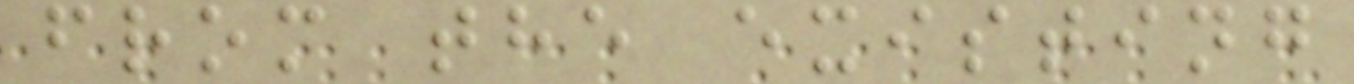from the existing
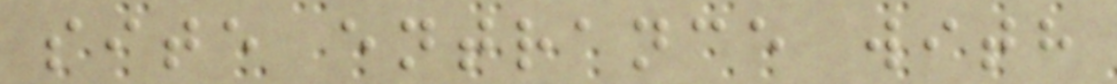site entrance with
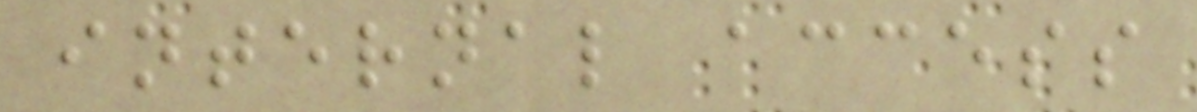internal access
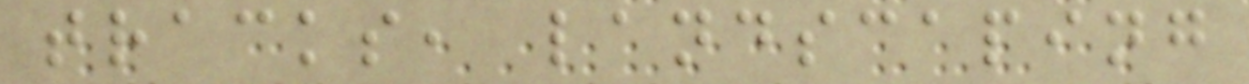tracks, landscaping
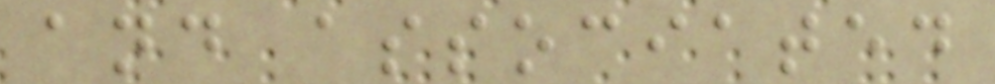and associated
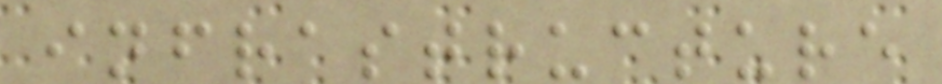infrastructure
